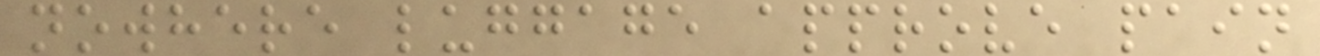nowhere luggage approve pain
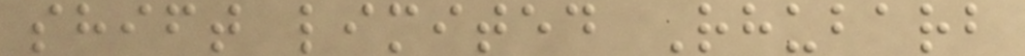shift limited Rhubarb
